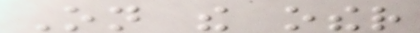On the other
